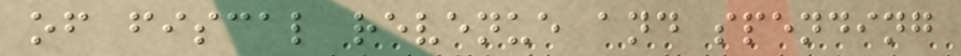of fiscal revenue and spending
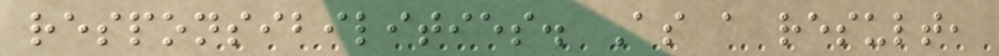responsibilities. As a result,
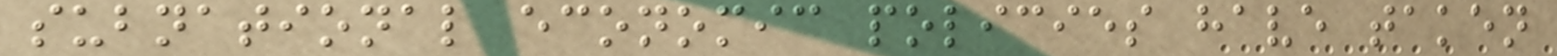subnational economic policies have taken
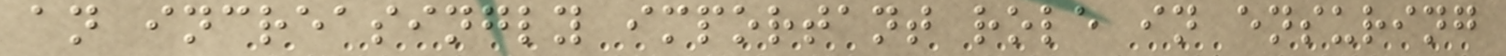an increasingly important role in ensuring
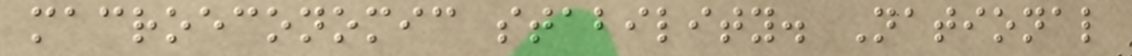macroeconomic stability. National
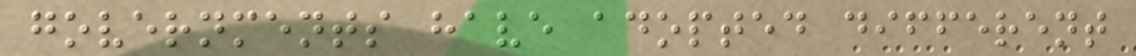governments have adopted different
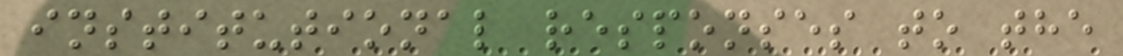institutional responses to the
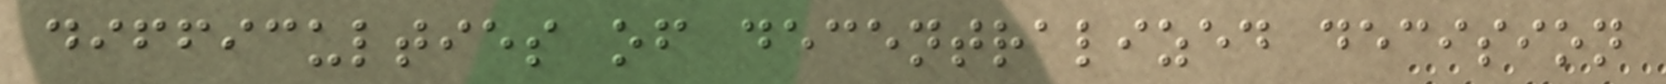difficulties of decentralized decision
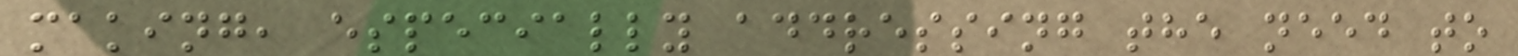making, especially addressing the need to
